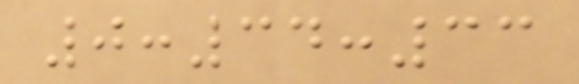0:34:33
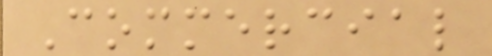Commercial
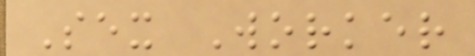Sex Worker
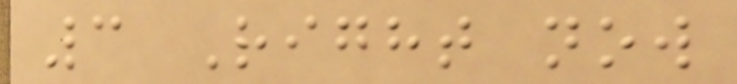3 Right now
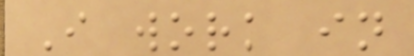I work in
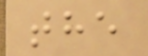the
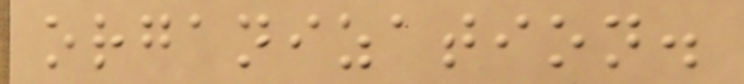organization.
